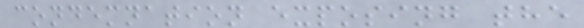condemnation exposing the
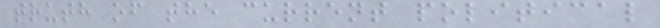truth of the current political
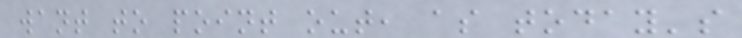want to point out, as today's
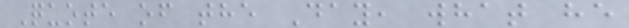Quote of the Day, what he
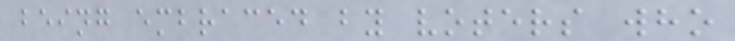being embraced by voters who
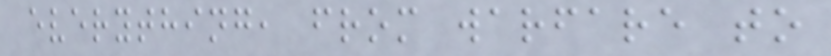everything, from warfare to
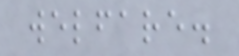welfare.
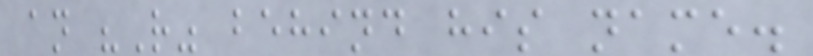an "R" behind his name.
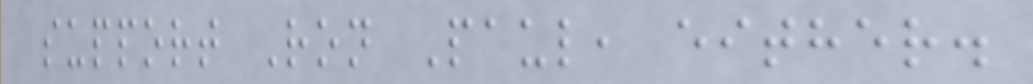support Ron Paul, either.
